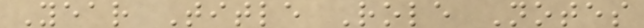Year Title Role Notes
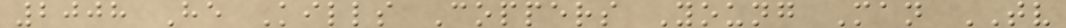2008 He Kills Coppers Young Man TV
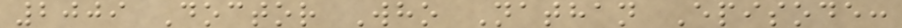2009 Doctor Who Nathan Episode:
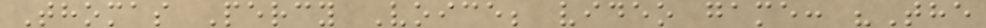Thomas Percy Voice; video game: "The
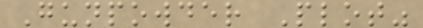Gunpowder Plot"
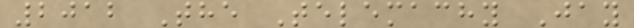2012 The Telemachy Jay
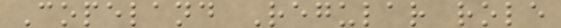Copeland Regular role
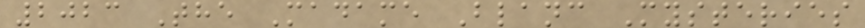2023 The Madame Blanc Mysteries
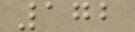172
